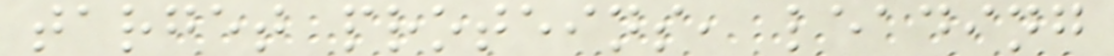target proteins, leading
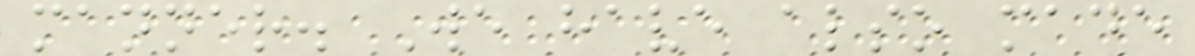manner. We have also made
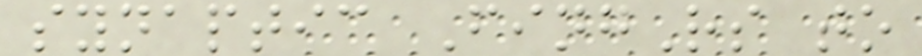synaptic FingRs to
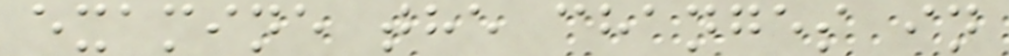examine the changes in
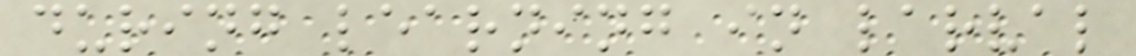during learning in larval
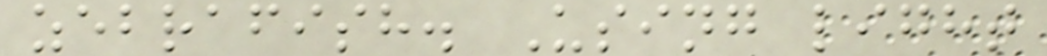zebrafish. Using light
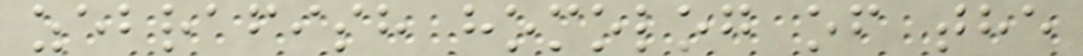zebrafish homolog of the
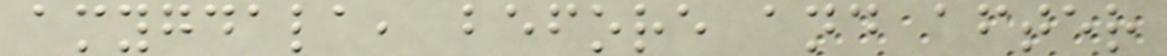amygdala, before and after
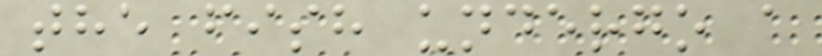the fish undergo a
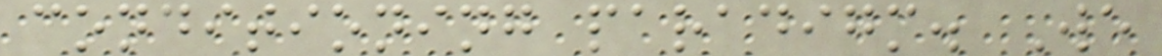conditioning paradigm. We
